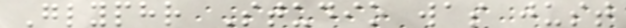Glyphr Studio was just
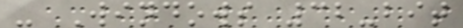- Windows 32-bit
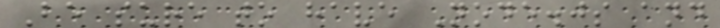Be sure to have Node.js and
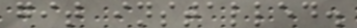git installed.
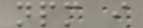npm i
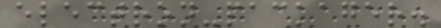electron-packager.
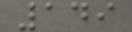149
